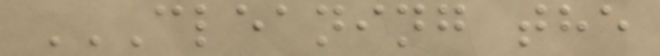CLEANING THE
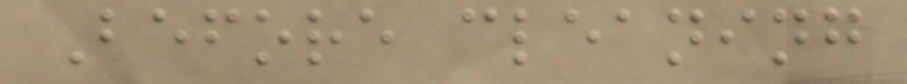Before cleaning
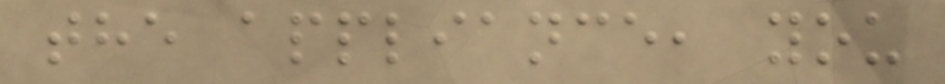the appliance, you
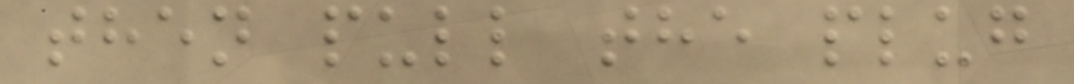then pull the plug
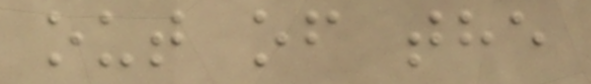out of the
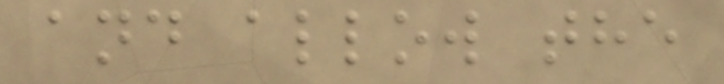and allow the
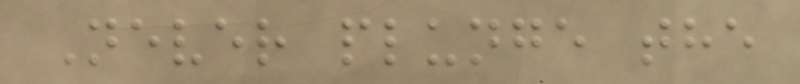Never plunge the
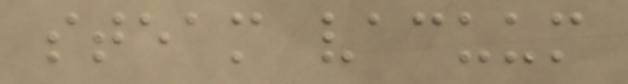steam vacuum
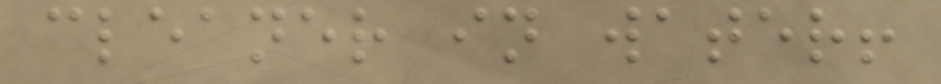cleaner in water!
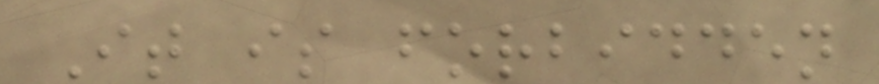It is forbidden
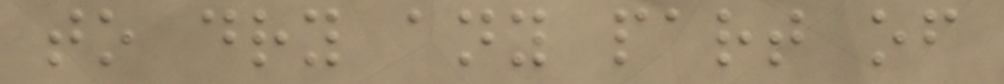to dry any part of
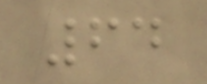64
